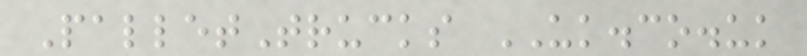PalletTrucks UK.co.uk
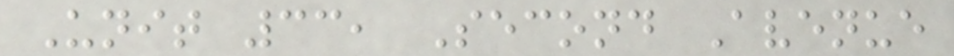Unit 33, Second Avenue
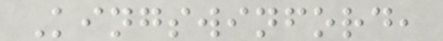Kingswinford,
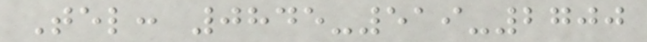Tel: 0845-519-2700
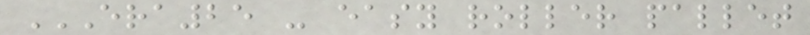ERA25 - EASY ROLLER PALLET
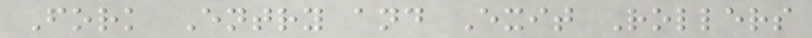Fork Entry and Exit Rollers
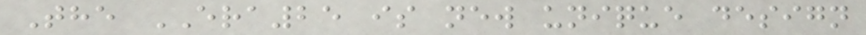The ERA25 is new unique design
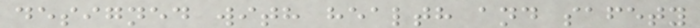designed with health and safety
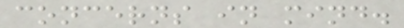concerns in mind.
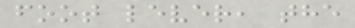foot lever, the
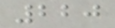220
